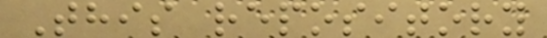This repository
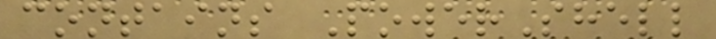contains PowerShell
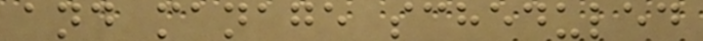and manage scheduled
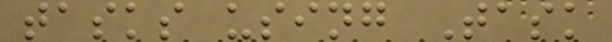tasks using Task
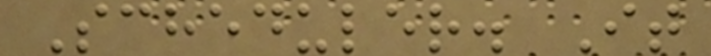Scheduler. It
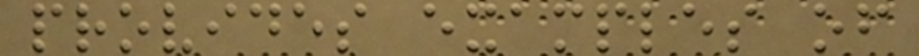provides examples of
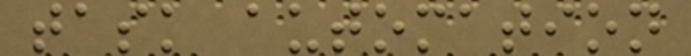task automation
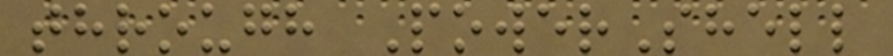through PowerShell
